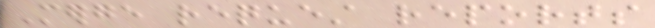Merge request reports
